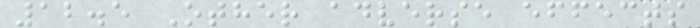12.5 Other adverse effects
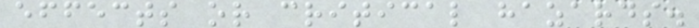effects or critical hazards.
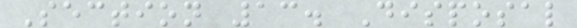Section 13. Disposal
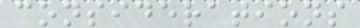considerations
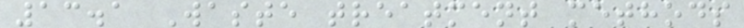13.1 Waste treatment methods
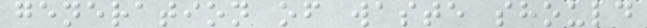generation of waste should
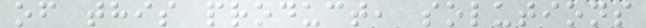of this product, solutions
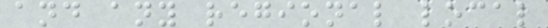and any regional local
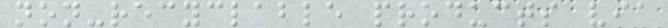non-recyclable products via
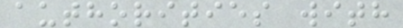authorities with
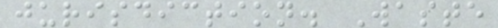jurisdiction. Waste
